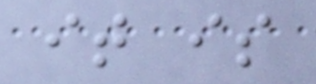it is
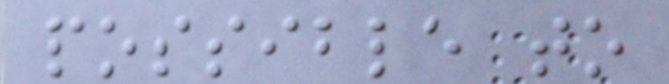possible to
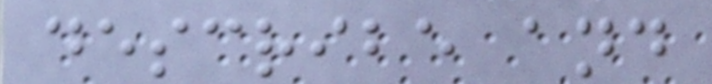describe and
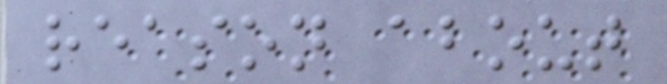reason about
